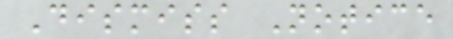Dismiss Notice
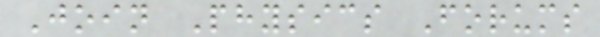Join Physics Forums
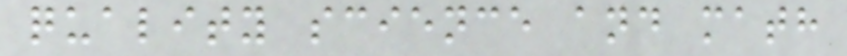quality science and math
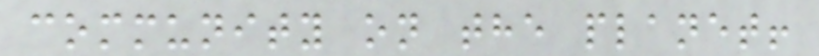community on the planet!
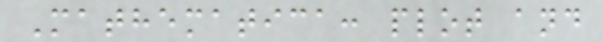Mathematica: plot and
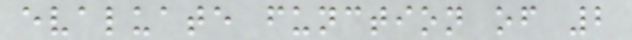evaluate function of 2
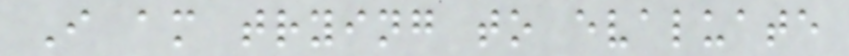I am trying to evaluate
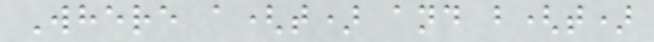Where a(t) and b(t)
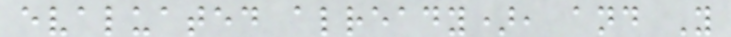evaluated already), and Y
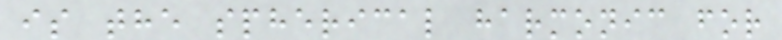is the spherical harmonic for
